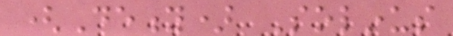(Deity) Solinus
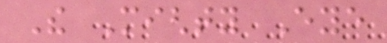The Mighty Eye
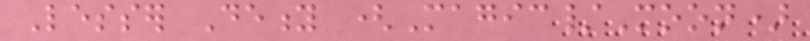Lesser Deity (Magic/Moon)
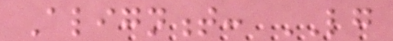Alignment: LG
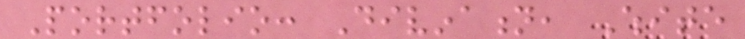Portfolio: Divination, White
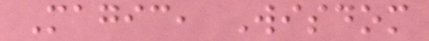Magic, Wisdom
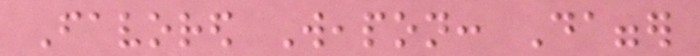Favored Weapon: Dagger
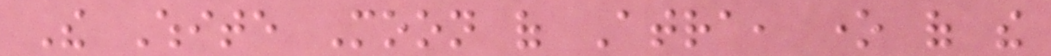The White Moon of Atra, one of the
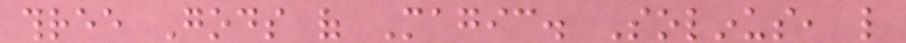three Gods of Magic. Solinus, like
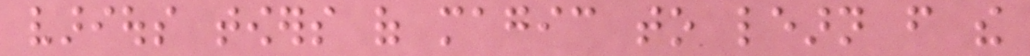various towers of magic to learn from the
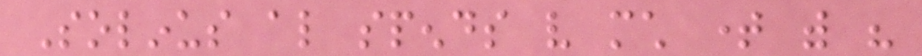Solinus also spends very much time with his
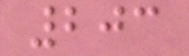203
